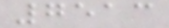7513
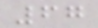67
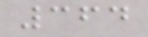364
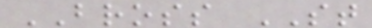BROSS ST
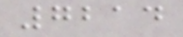7214
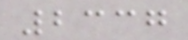2337
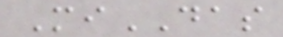MiDAS
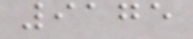9175
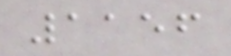1156
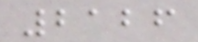2126
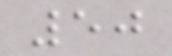50
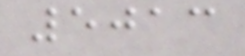5013
